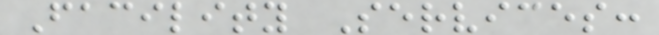Facility Services:
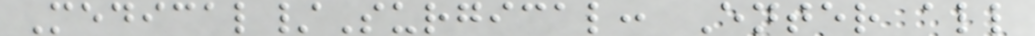Medical/Surgical: Enter all
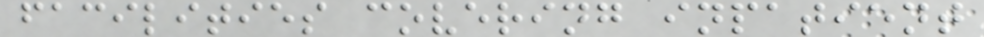facilities covering inpatient
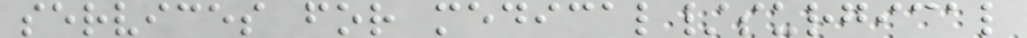services for medical/surgical
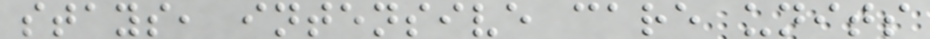stays, intensive care units
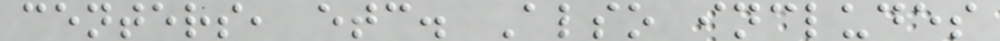centers, etc. Also includes
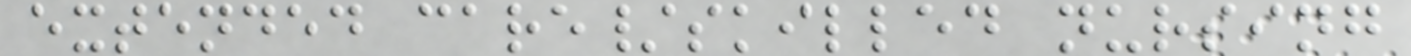extended care/skilled nursing
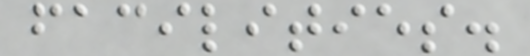facilities.
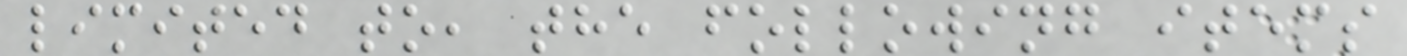limited to, the following items
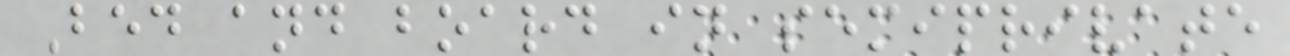Bed and board in semiprivate
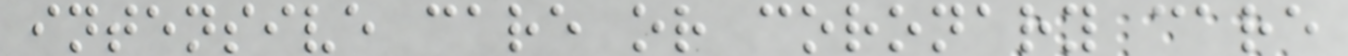intensive care or coronary care
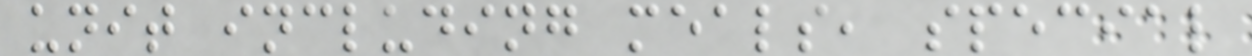unit including meals, special
